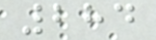284
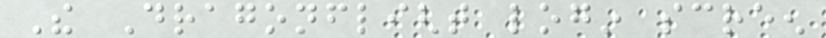The Dragonflight login screen
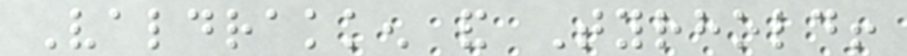Valdrakken and Tyrhold!
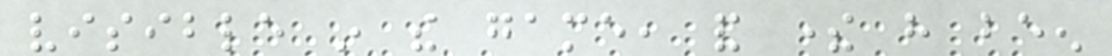visible in the game, and there have been
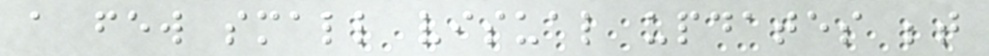a few small visual updates between
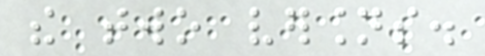the two versions.
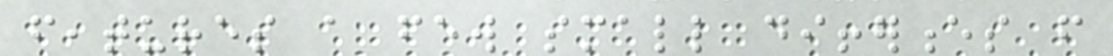features a few small differences from
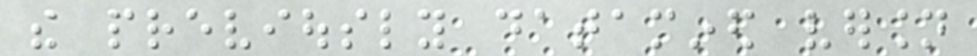the previously datamined version
